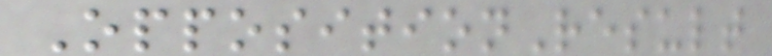OppositionResult
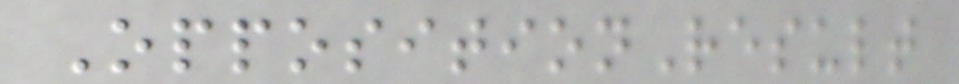OppositionResult
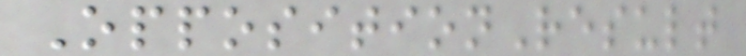OppositionResult
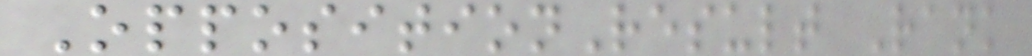OppositionResult Rank
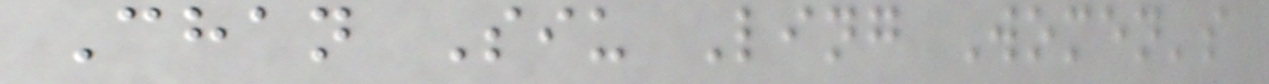Chan Siu Ling Women's
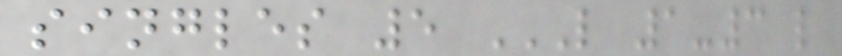singles 5 L 1-3 L
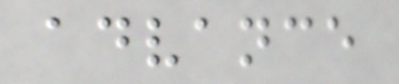advance
